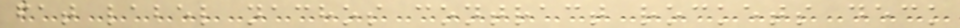fat label nachos contract rockets deck
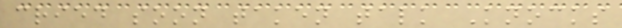cried soon taken talk Knocks
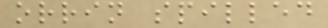orrin spilled
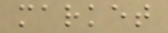market
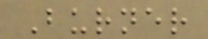Burner
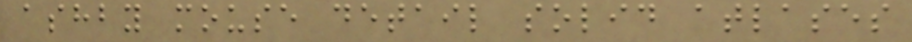ashby mouse detail solid atlases
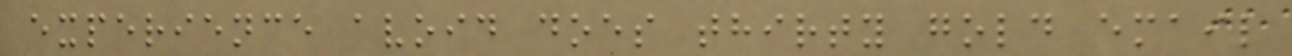experience avoid does thirty gold email
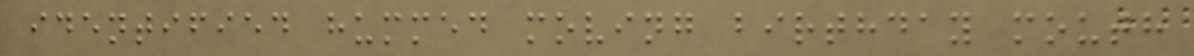identified hummed moving birthday mouth
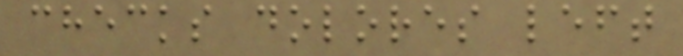checks dolores left
